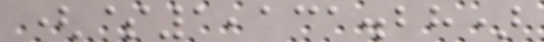($1,131.28)
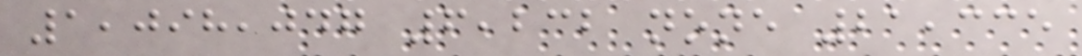1,098,047 6,232 none 21,335
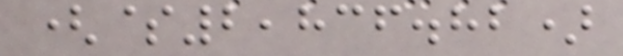($2,836.82)
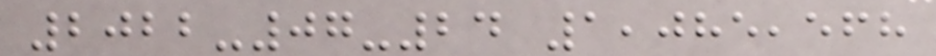2022-07-24 1,085,568
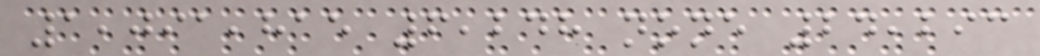1,091,815 6,248 none 24,293
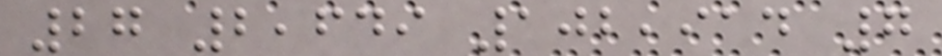27 2,649 102,914 7
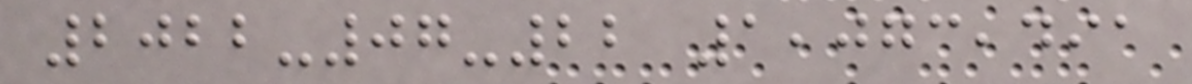2022-07-22 1,073,491
